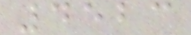4523
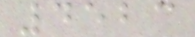4523
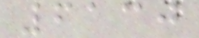6130
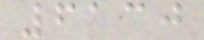6130
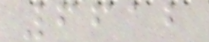6612
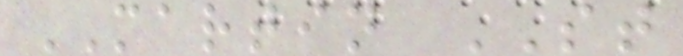MARTIN ST
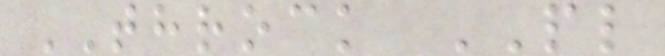THROCK PL
